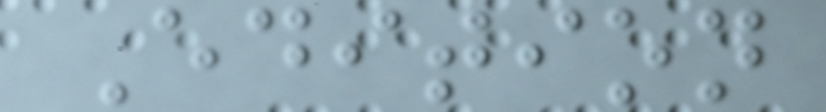Edition
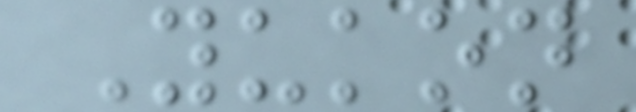Yukon
